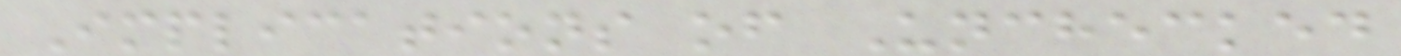Implications of Unchecked
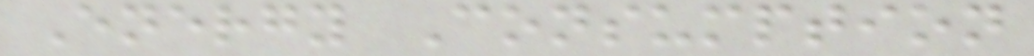Energy Consumption
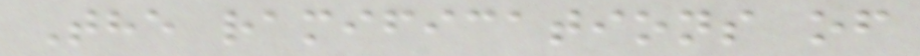The ramifications of
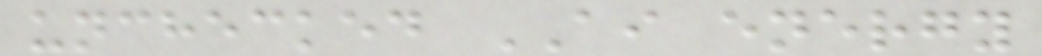unchecked AI energy
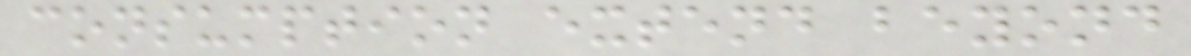consumption extend beyond
